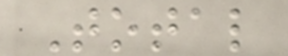Total
